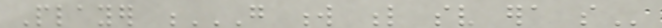Player G W L SV ERA SO
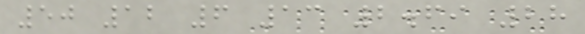50 12 6 13 2.69 28
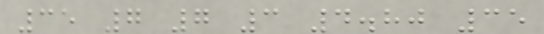35 7 7 3 4.80 35
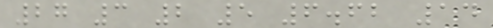27 3 2 5 6.62 14
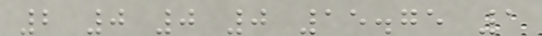2 0 0 0 15.75 1
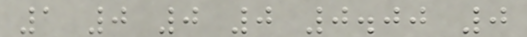1 0 0 0 0.00 0
